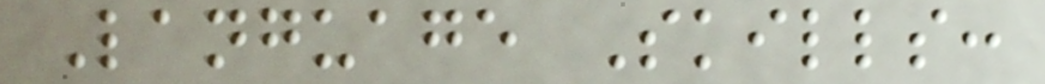Language Skills:
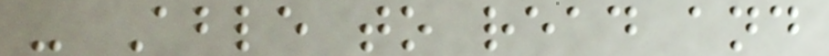- Able to read and
